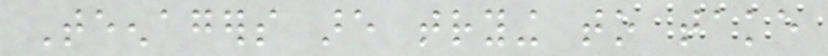Teenagers are trying to take
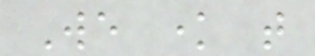We know that
